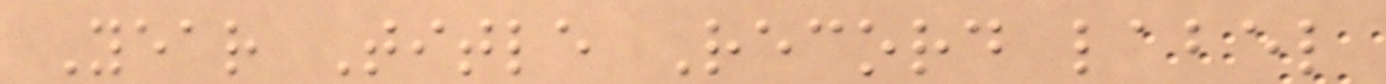Year Title Record label
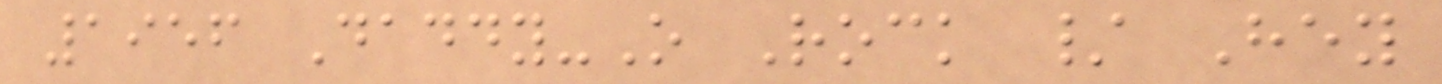1956 Daddy-O Rock / Hey
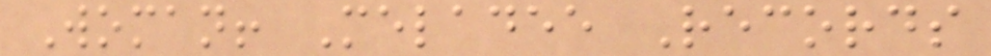Woman! Meladee Records
